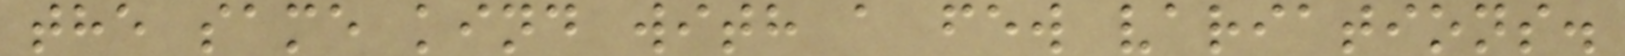the same kind with a few variations.
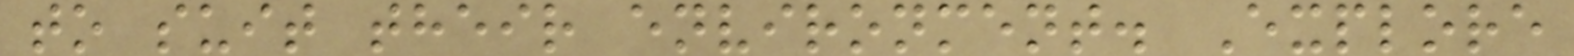to suit their environment. Explore
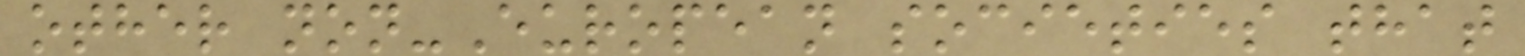other non-European societies that
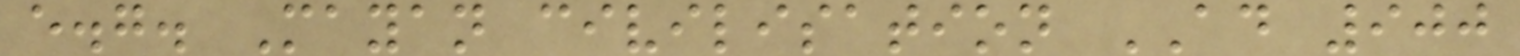e.g. Mayan civilisation AD 900
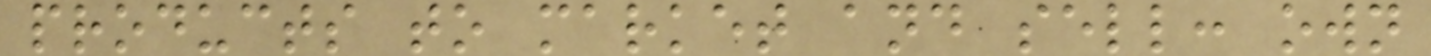products to market and sell: own
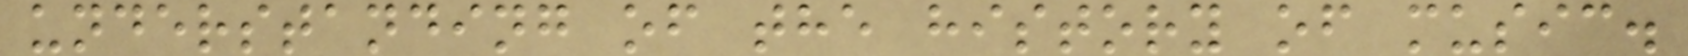understanding of the history of music.
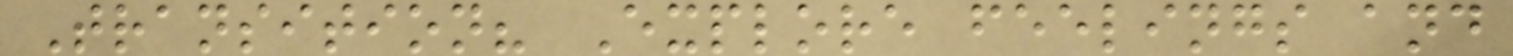Transition? Explore feelings and
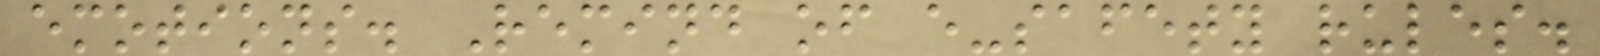emotions. Remind of e-safety rules.
